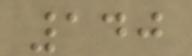140
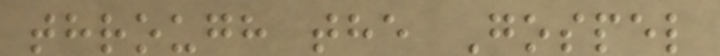through the Gospel
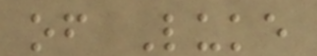of Luke
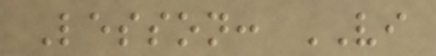Lesson: VI
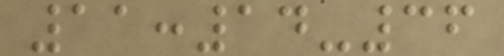11:14-36
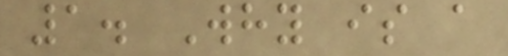1. Why is a
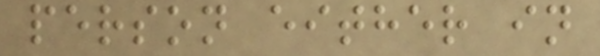person either in
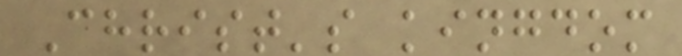Christ's kingdom
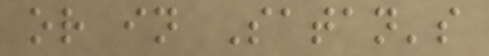or in Satan's
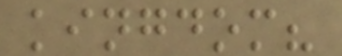kingdom?
